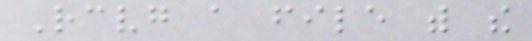Receiving a file with the
